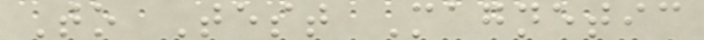To Test Magnetic
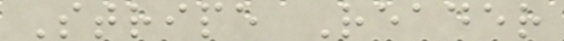Stripe Reader
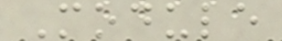Module
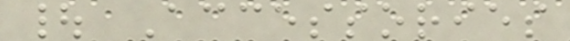| Accessories
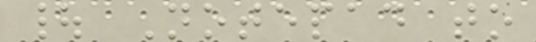| Notepad to
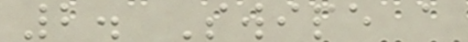2. Swipe a
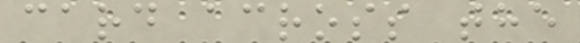card across the
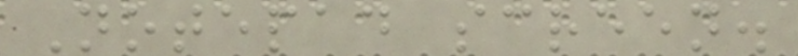Notepad screen.
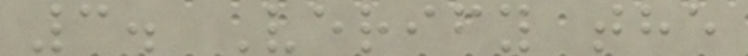3. Verify the
